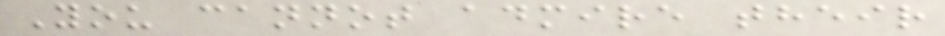You cannot admire their
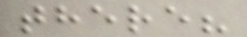there?
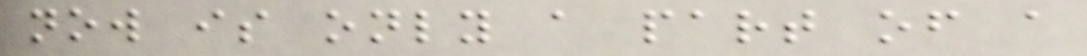now is only a part of a
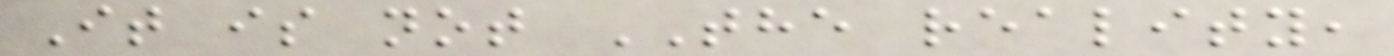It is not THE reality,
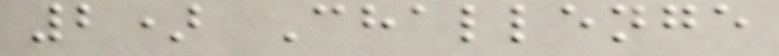2) Challenge
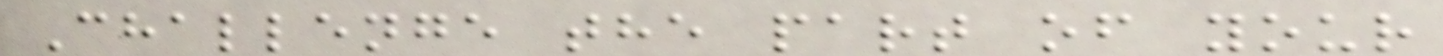Challenge the part of your
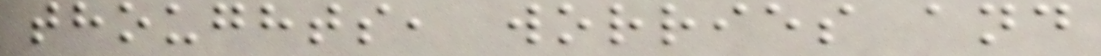thoughts, worries and
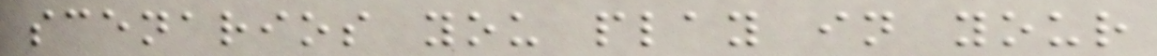scenarios you play in your
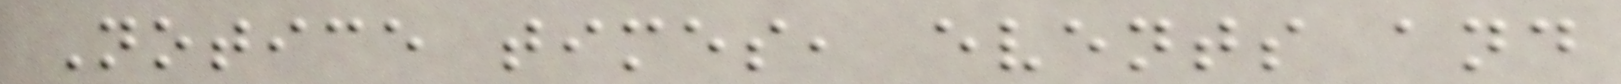Notice times, events and
